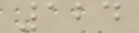124
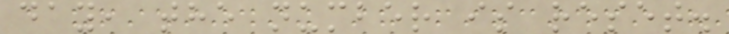day, the number is reset.
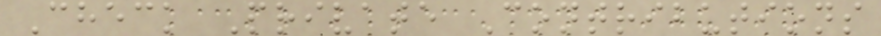Check Private Contributions
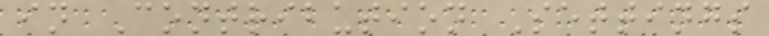in Contribution Settings
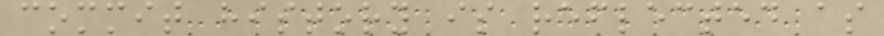commit history is reflected as
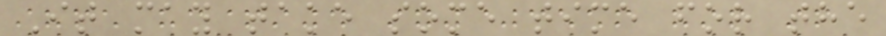It may take some time for the
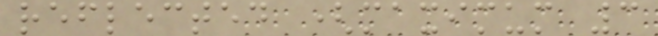reflected (maximum 3
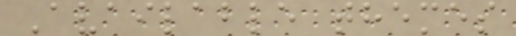Available themes
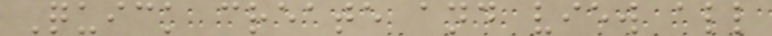Quick create and view all
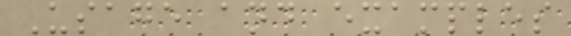Usage and examples
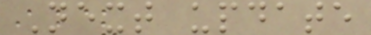Next update
